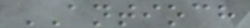ANTIOCH
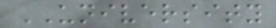UNIVERSITY
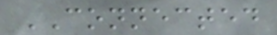CONNECTED
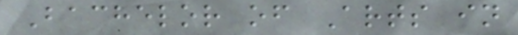Bachelor of Arts in
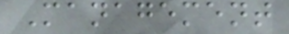Management
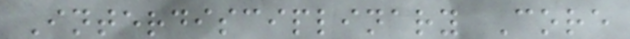Interdisciplinary Core
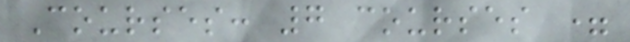Courses: 7 courses =
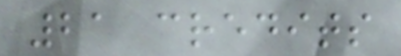21 credits
